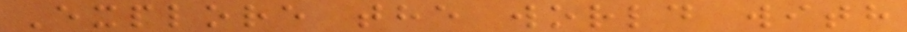Explore the world with
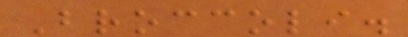Broccoli.
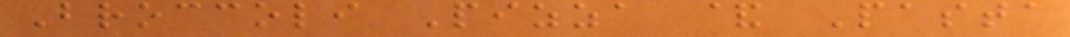Broccoli Pizza & Pasta
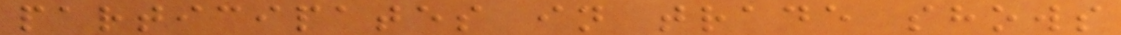participates in trade shows
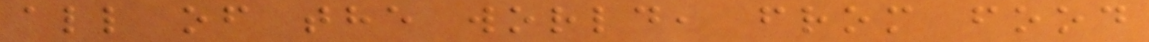all of the world, from food
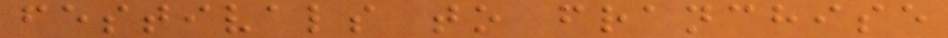festivals to franchise
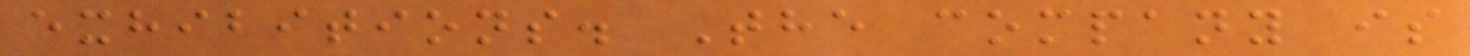exhibitions. The company is
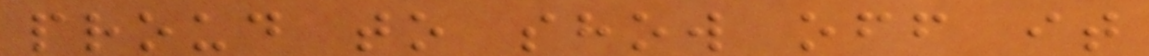proud to show off it
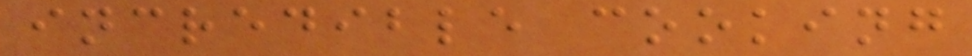incredible cooking
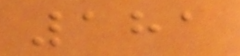181
